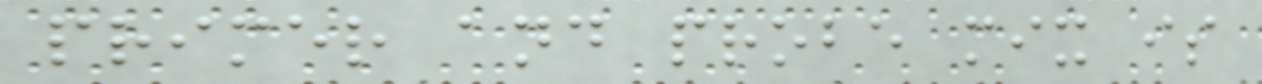primer and probe mix is
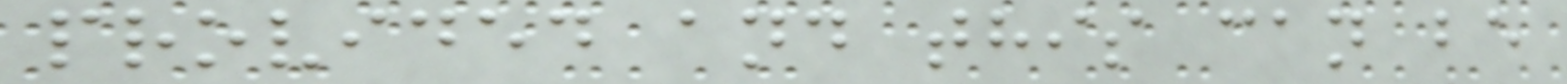provided and this can be
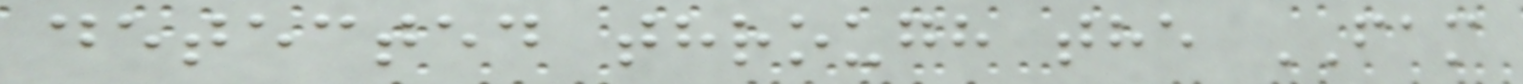detected through the FAM
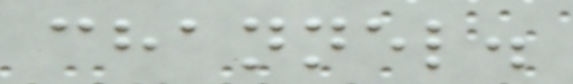channel.
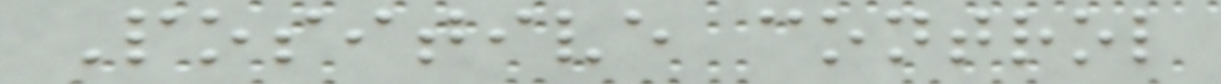Positive control
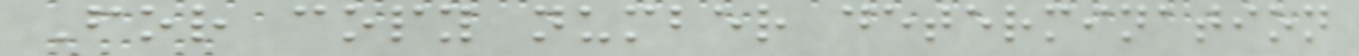For copy number determination
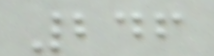246
